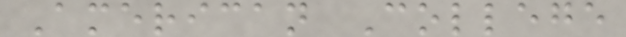American College
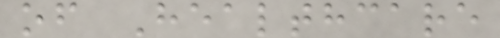of Healthcare
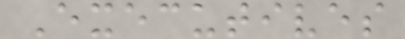Executives
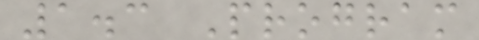1.3 Program
